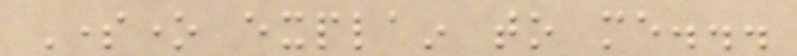Someone explain to me...
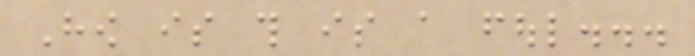How is this is a foul...
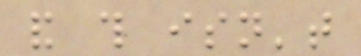and this isn't
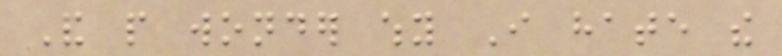And people wonder why I hate the
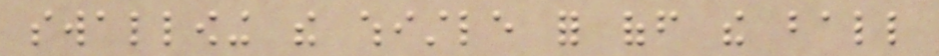swallowing the whistle for off the ball
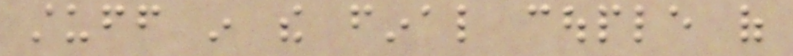stuff in the final couple of
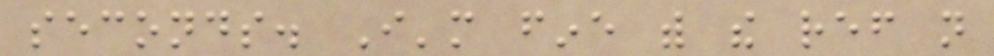seconds. I'm fine with the ref not
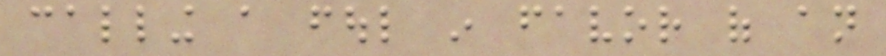calling a foul in favor of an
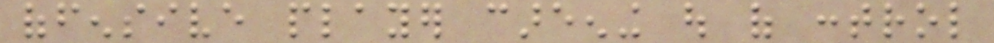offensive player careening out of control
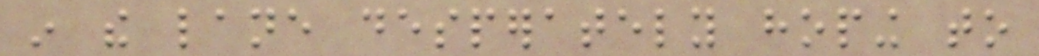in the lane desperately hoping to
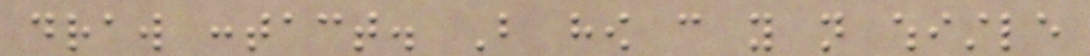draw contact. But how can you not whistle
